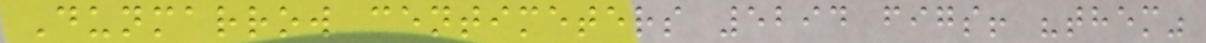Dunmarrow centimeters 5294 figs! "them"
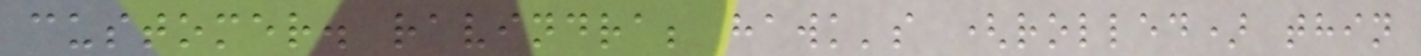customer. ravindra; hawk's (rolled) thin
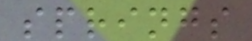springs
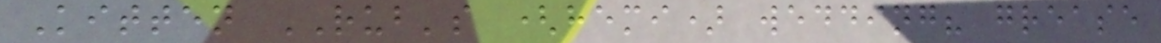Kitten RUB's (hemi) wedding? grease
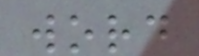word
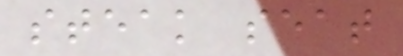steak seat
